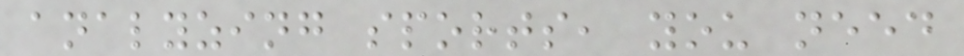analyzing sports, you need
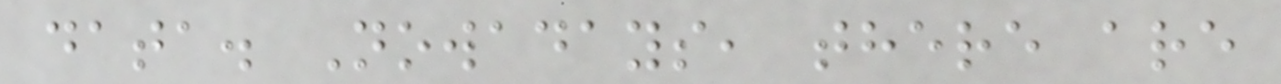data. Nowadays, there are
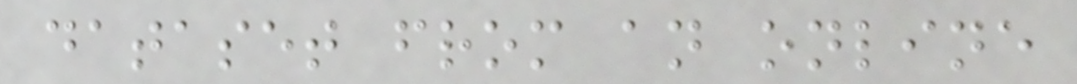dataset from an online
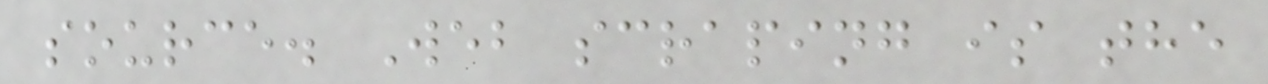source. Web scraping is the
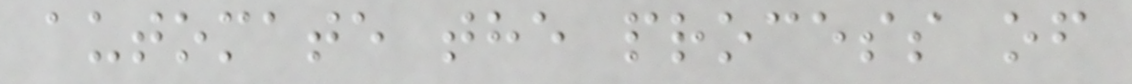automate the process of
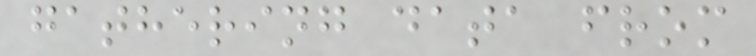gathering data from
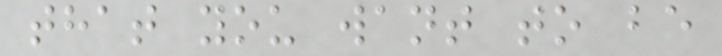that you want to be
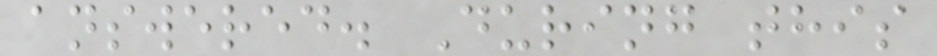answered. During this
